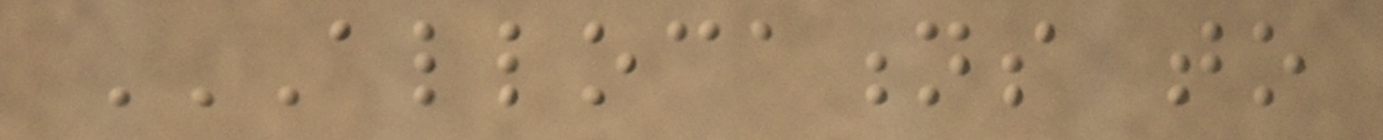ALLOCATIONS TO
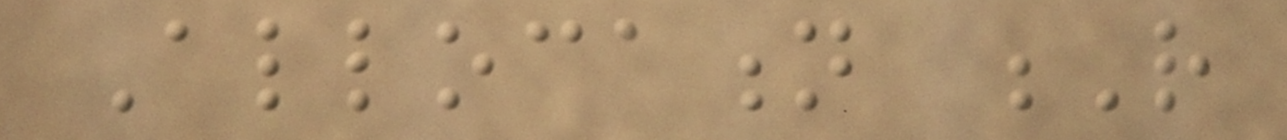Allocation R
